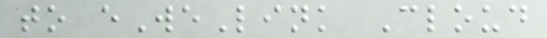to eWeLink Cloud
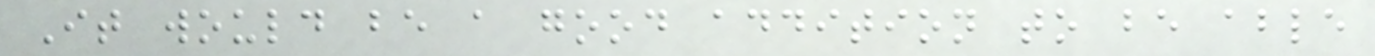It would be a good addition to be able
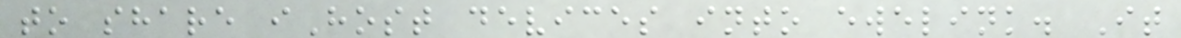to share iHost devices into ewelink. It
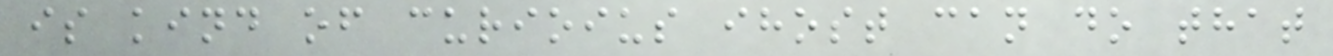is kind of curioius ihost can do that
